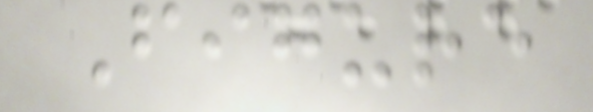Figure
